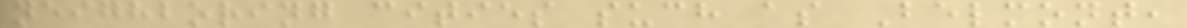neighboring cities such as Belmont,
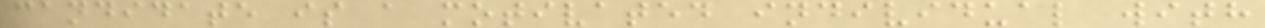candidate is a motivated individual with
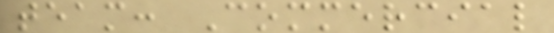team: Commercial
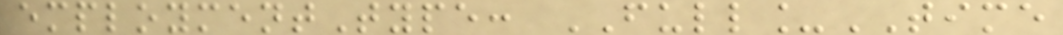employmentType: FULL_TIME
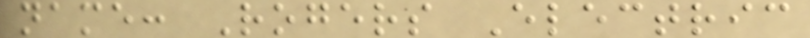name: Rogers Electric
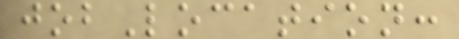jobLocation:
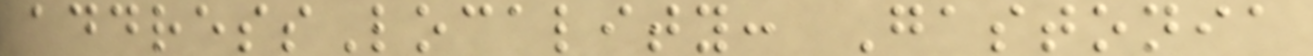addressLocality: Gastonia
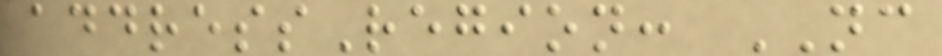addressRegion: NC
